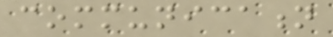communication
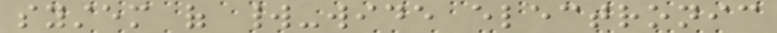system of world-wide electronic
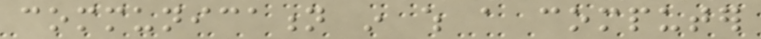communication in which a computer
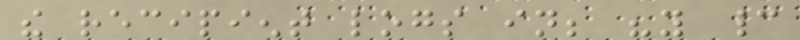the recipient logs in; "you cannot
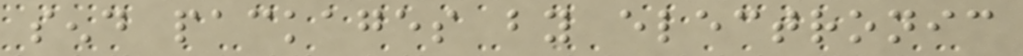send packages by electronic
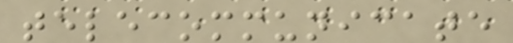telecommunicate
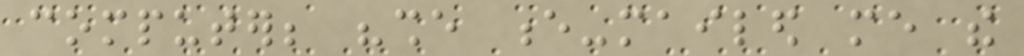computer; "she e-mailed me the
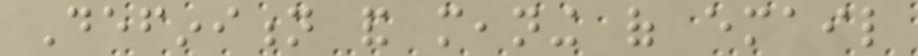Definition and meaning of email
